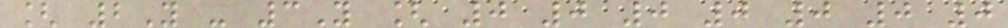[ 2Y - 3Y [ 0 0 0 0 0 0 0
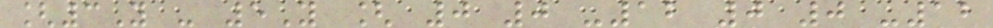[3Y - 5Y [ 0 0 -12 0 0 -12
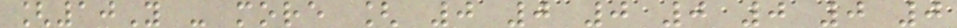[10Y - more [ 0 0 0 0 0 0 0
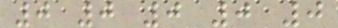0 0 0 0 0
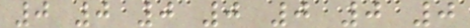0 0 0 0 0 0 0
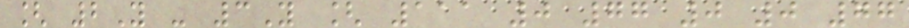[ 2Y - 3Y [ 111 0 77 0 0 77
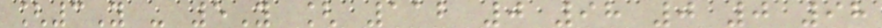[3Y - 5Y [ 112 0 98 0 0 98
